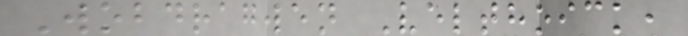Wobdragwen Velthoick,
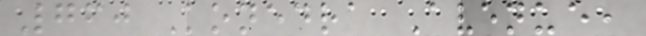760 Konedra Avenue,
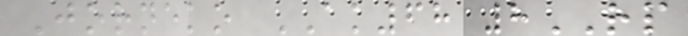Jorneko AK68 8RP
